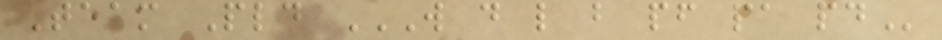Team Pld W D L B PF PA PD
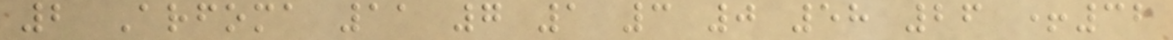2 Arfoma 11 7 1 3 0 58 26 +32
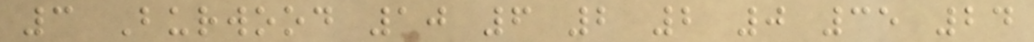3 Burwood 10 6 2 2 0 35 24
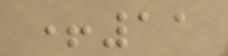+11
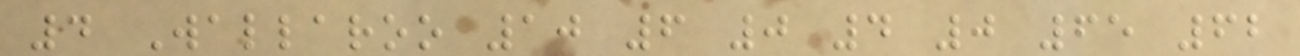4 Wallaroo 10 6 0 4 0 65 62
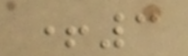+3
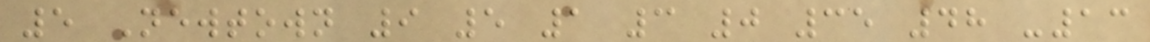5 Newtown 9 5 1 3 0 35 48 -13
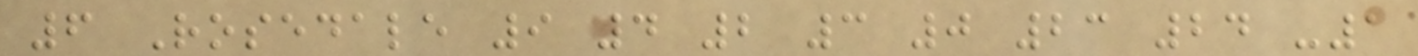6 Rosedale 9 4 2 3 0 23 24 -1
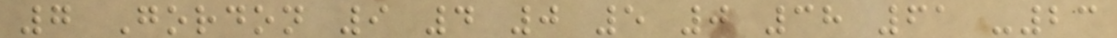7 Gordon 9 4 0 5 0 38 61 -23
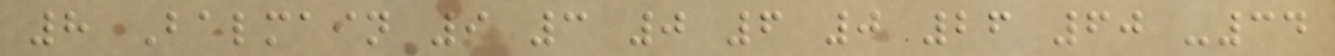8 Balmain 9 3 0 6 0 26 60 -34
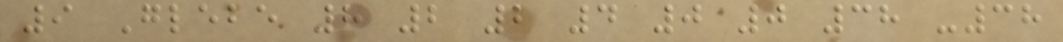9 Glebe 8 2 2 4 0 0 38 -38
